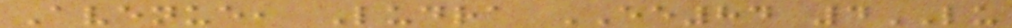Avenue, Ludra EE84 4LU
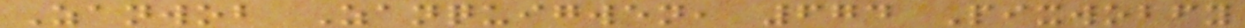Zanwob Zanquigwen, 674 Pixwobfy
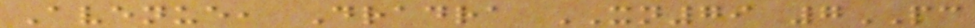Avenue, Dradra XN79 7PC
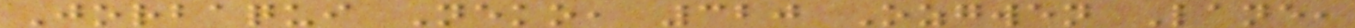Jorbaqui Neko, 320 Ozgwen Lane,
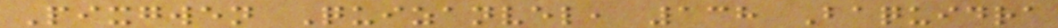Pixgwen Quizanvel, 138 Baquidra
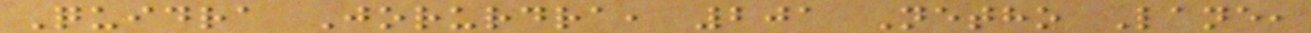Quidra Jorurdra, 201 Netho Lane,
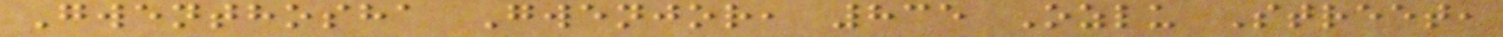Gwenthosha Gwenjor, 835 Ozlu Street,
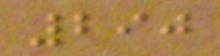290
